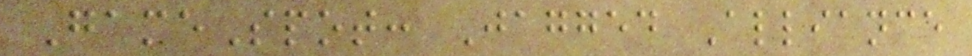GameSpot: Jagged Alliance
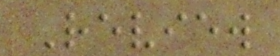Review
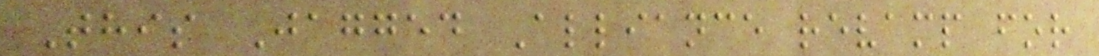This Jagged Alliance revamp for
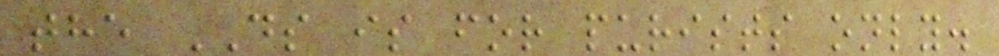the DS is for purists only.
